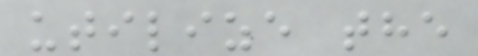utilize the
